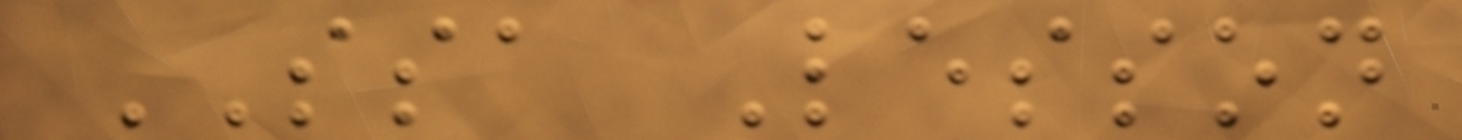SSA Lesson
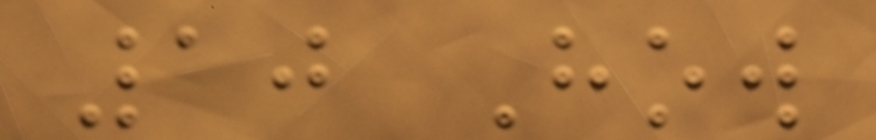10 How
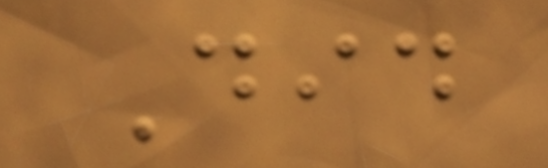Did
